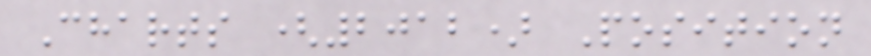Charts (2012) Position
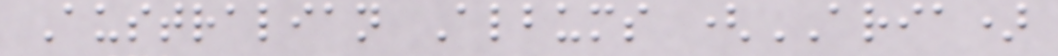Australian Albums (ARIA)
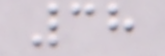38
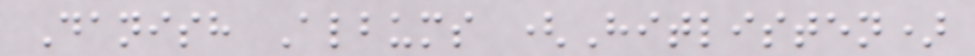Danish Albums (Hitlisten)
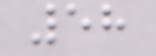58
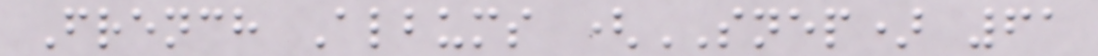French Albums (SNEP) 61
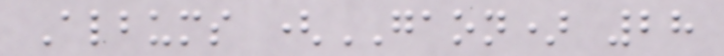Albums (GAON) 28
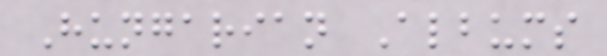Hungarian Albums
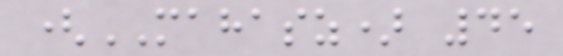(MAHASZ) 45
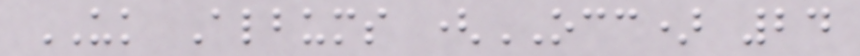UK Albums (OCC) 24
